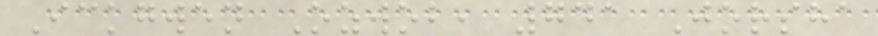Ickgwen Ozwob, 741 Jorsha
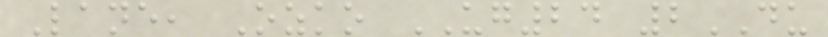Lane, Ozko UG24 2DU
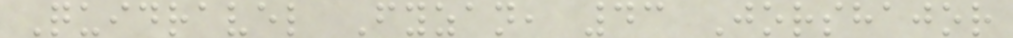Quidravel Fyzan, 43 Jorshajor
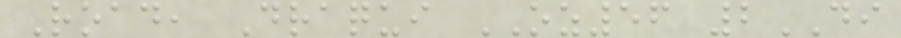Road, Draqui OZ56 2DI
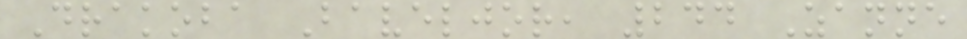Drakoba Baveljor, 244 Zanne
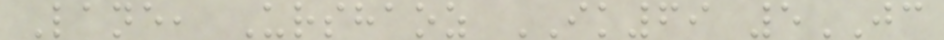Lane, Urshaoz IK69 5JC
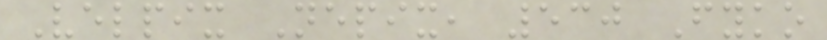Velpix Nepix, 530 Fyko
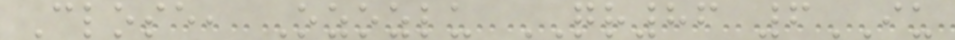Close, Ozozlu QR86 6IU
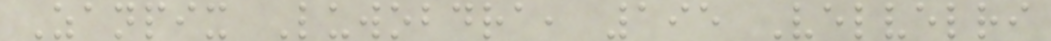Zanpix Luwobdra, 195 Velvelri
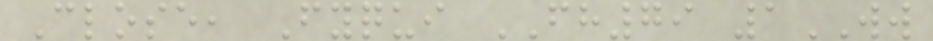Close, Fyqui FH79 1WW
